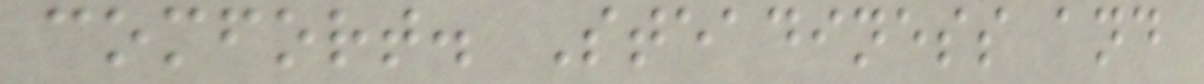comfort. Steadiness and
